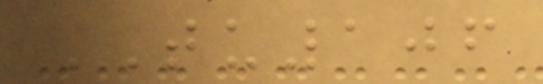TU106
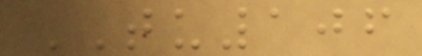TU106
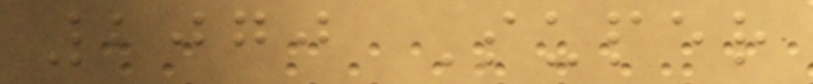2070 Super
